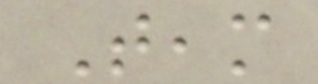Team
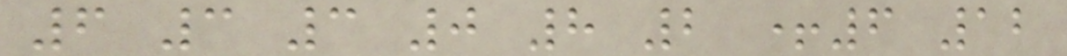6 3 3 0 8 2 +6 12
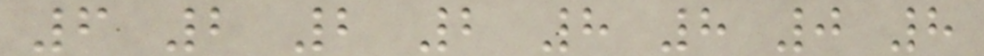6 2 2 2 8 8 0 8
